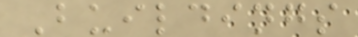Buildings
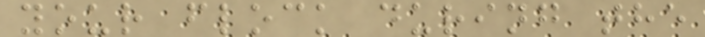your flock during the
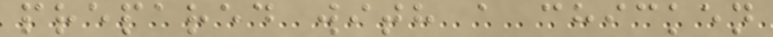prepared with a chicken
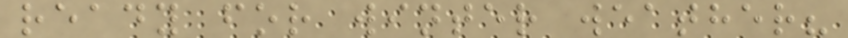ready for winter weather?
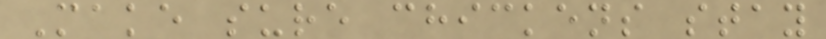Make sure chickens stay
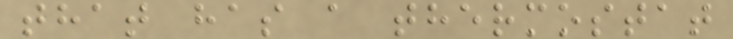that has a thermostat
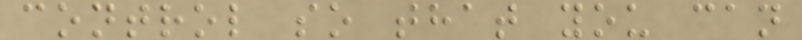control so that you can
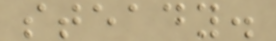steady.
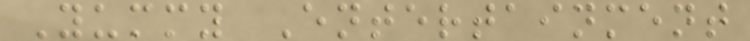Yummy Entertainment
